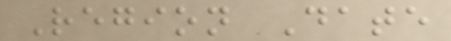Region Date
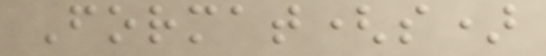Format(s)
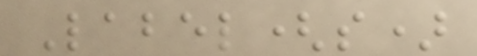Label(s)
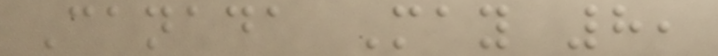Canada May 8,
